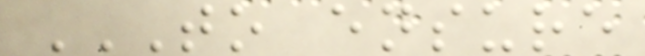TO ENSURE
